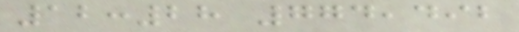12:28 774,492
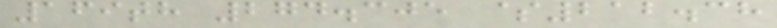169th 274.305 $212.38
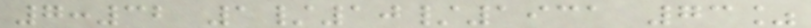7:32 1/10/1931 73%
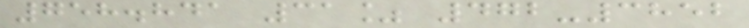758.841 31% 472-3852
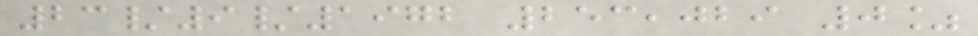23/9/1972 253,029 0%
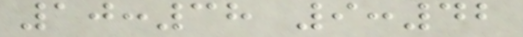10:38 9:42
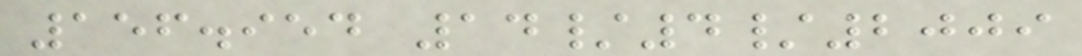156.954 14/4/2009
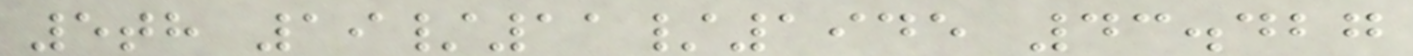5th 19/11/1945 43.427
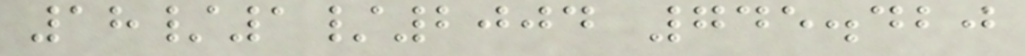18/1/2004 745.420
